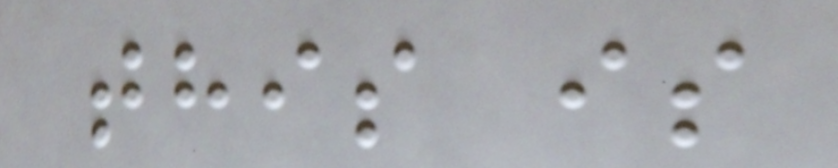this is
